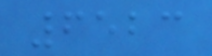6523
